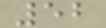52
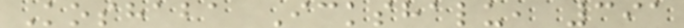Koshaba Ickshalu, 391
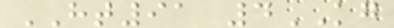HT91 4KG
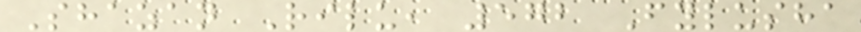Shazan Rilu, 572 Fylusha
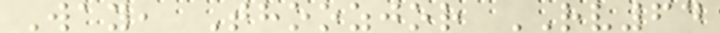Way, Thoozjor RV64
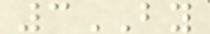3BY
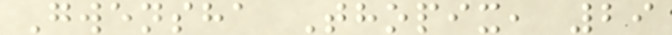Gwensha Thopix, 29
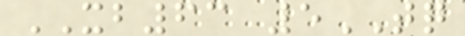XB63 5TQ
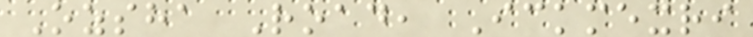Ozsha Road, Ickmexri
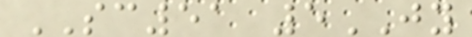SC51 5JY
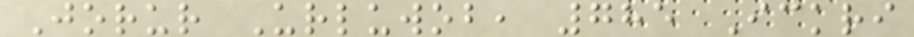Jorur Urluwob, 785 Ickri
